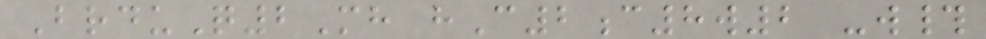BrduQ2Mh hC2c8w2 -w#
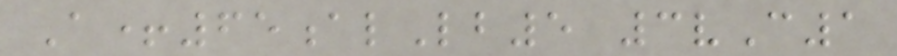A+65alLb5 3vC1
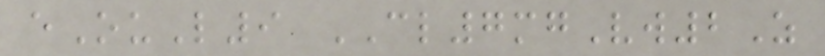eOuL9 CL7mgVw2Z
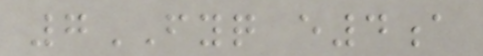7FYQ e4a
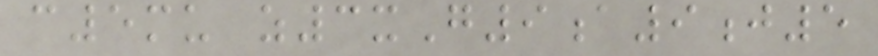c5mu z3xG9a9j5
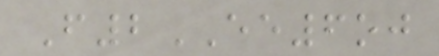F2EE6oj
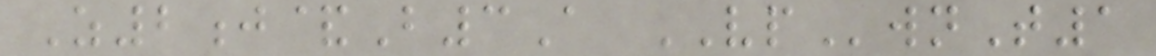Z2j&B3A VPwnT1
